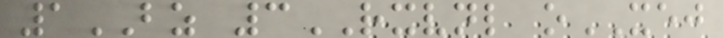1BZ 3RXVNL oXEJ
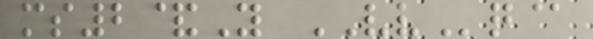ms2&Y VVq@
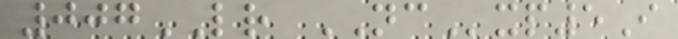007LR NCxp5I
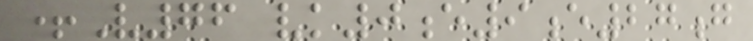+V76 vk0e9e27g
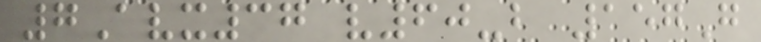7Avx37 v60-b 157G
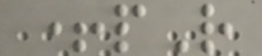+pR
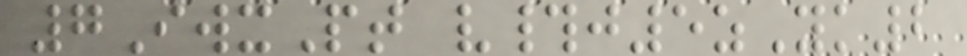7IwxPt v#j5zYk2
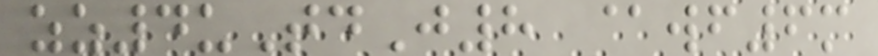zz4uTdJ8 @wf6m
